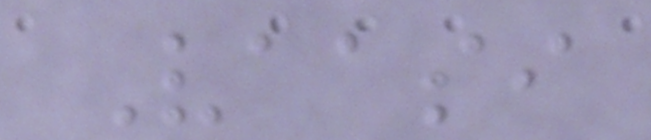Vaasi
